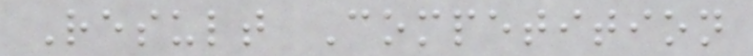Result Competition
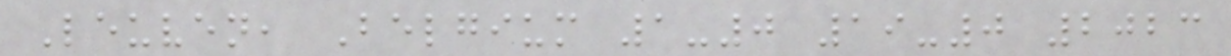Leuven, Belgium 1-0 19-0 2023
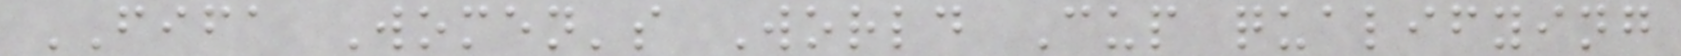FIFA Women's World Cup qualifying
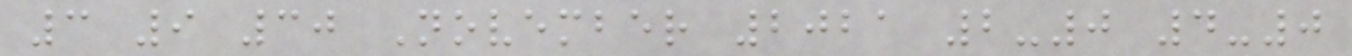3 9 30 November 2021 2-0 4-0
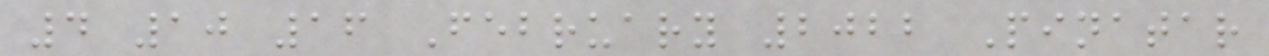4 10 16 February 2022 Pinatar
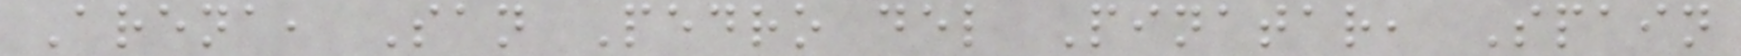Arena, San Pedro del Pinatar, Spain
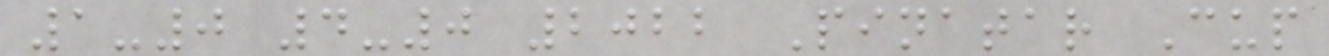1-0 4-0 2022 Pinatar Cup
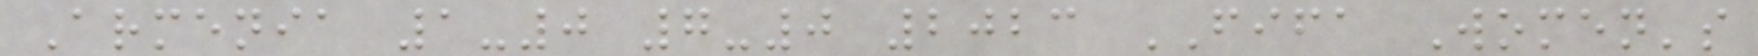Armenia 1-0 7-0 2023 FIFA Women's
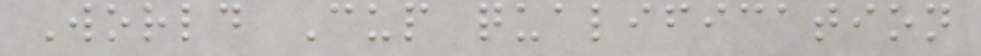World Cup qualification
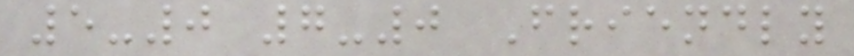5-0 7-0 Friendly
